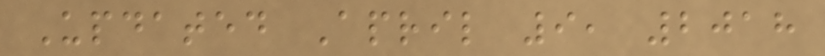Updated April 9, 2018
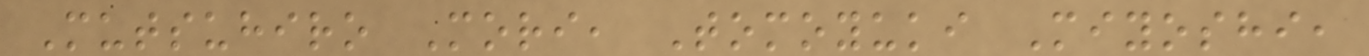Mutsuhiro Mori, Tomoyuki Miyoshi,
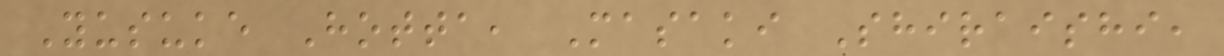Yusuke Hotta, Masaki Shiraishi,
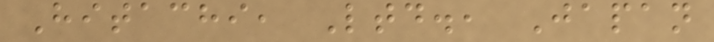Hitachi, Ltd., Japan
